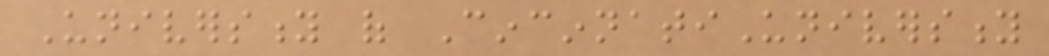University of CincinnatiUniversity
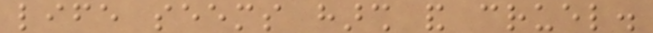life seems harsh and cruel.
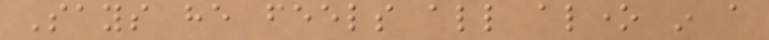Says he feels all alone in a
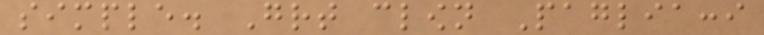simple. Great clown Pagliacci
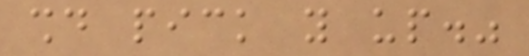should pick you up."
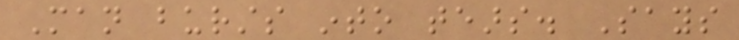Man bursts into tears. Says
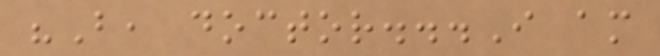"But, doctor...I am
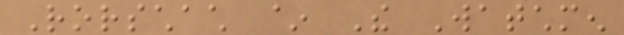Rorschach ~ The Watchmen
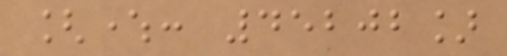[where: 45202]
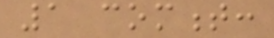1 comment:
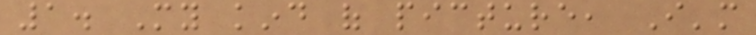1. My kind of picture, I'm
